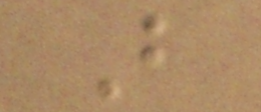B
